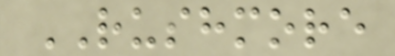RUSHMORE
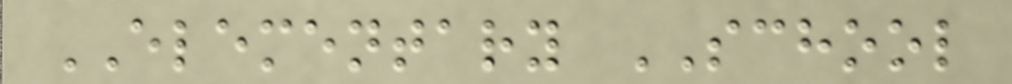ELEMENTARY SCHOOL
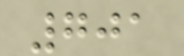701
